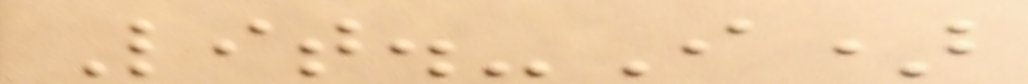Lit.-I)
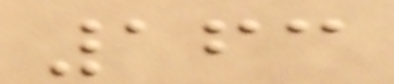163
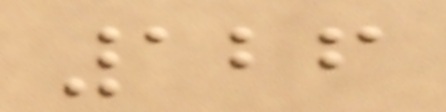126
